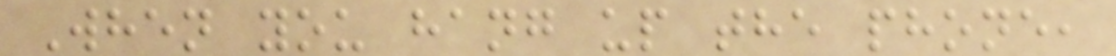When you hang up the phone,
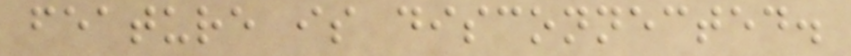feature is disconnected.
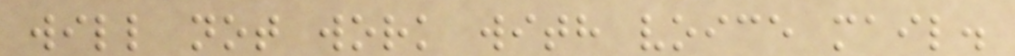will not work with voice mail.
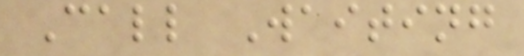Call Waiting
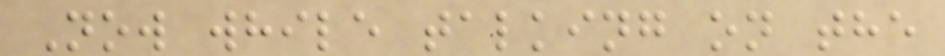Now while talking on the
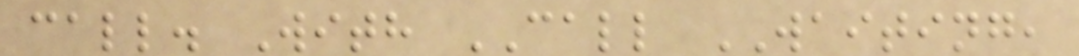call. With CALL WAITING,
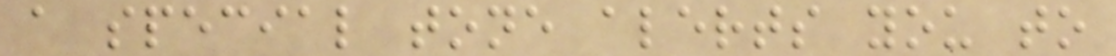a special tone alerts you to
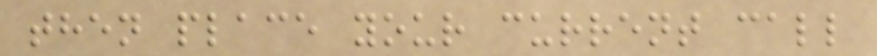then place your current call
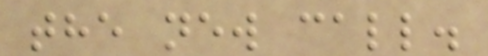the new call.
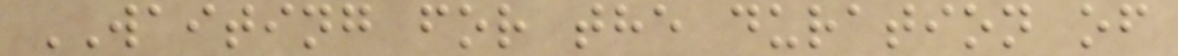WAITING for the duration of
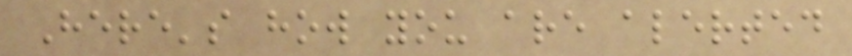Here's how you are alerted
